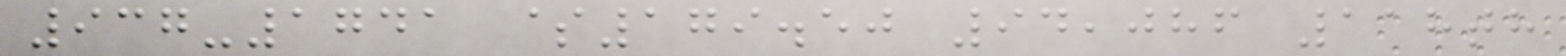937-1741 $179.50 94,086 118th
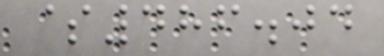$486.04
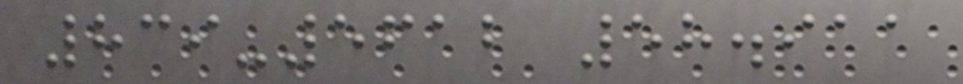839-5612 58.911
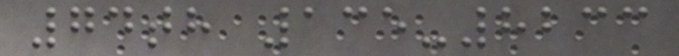74th 135-8233
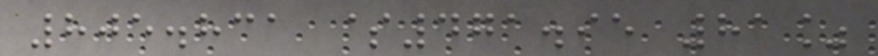805.831 $471.95 81%
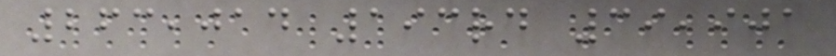263,014 193rd 39,901
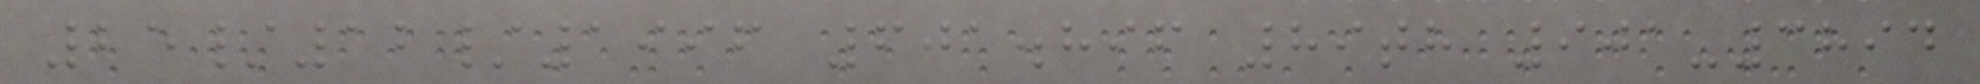25/12/1996 601.896 89th 901-3894
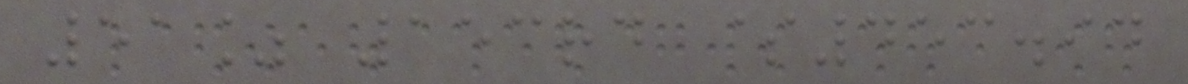51% 153rd $453.94
